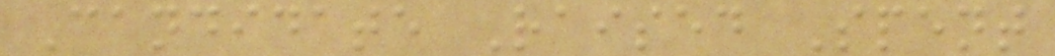Candidate Raised Spent
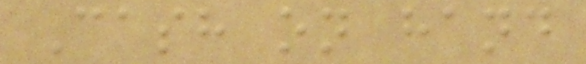Cash on hand
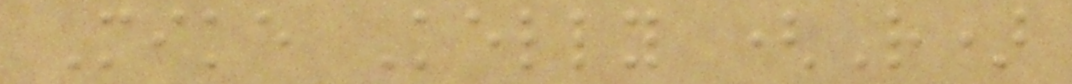Mike Kelly (R)
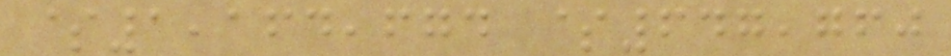$1,164,674 $647,760
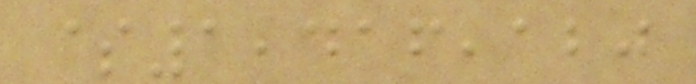$1,416,120
